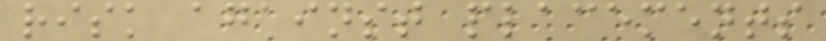risk against placements
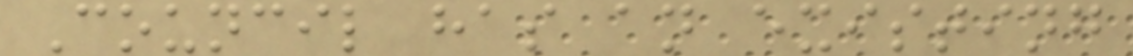Council has an existing
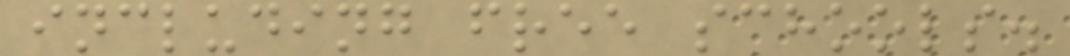including free schools.
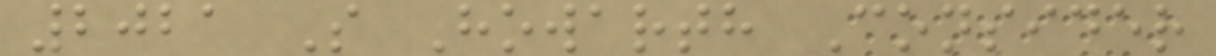2021 S Howarth Consider
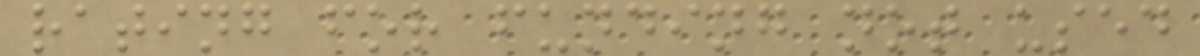rating for funding not used
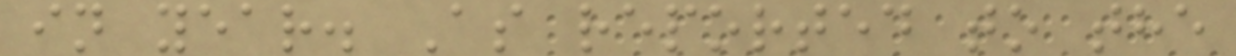in year. As reported to the
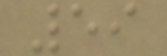59
